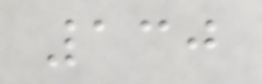130
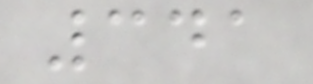341
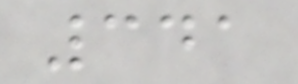341
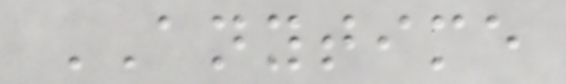ANYTIME
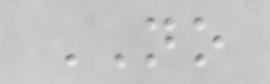NO
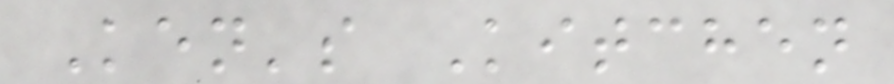Ken's Kitchen
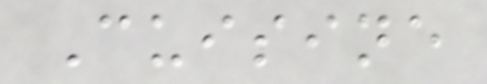Cuisine
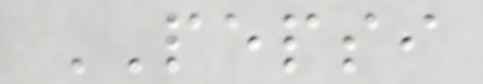PEPSI
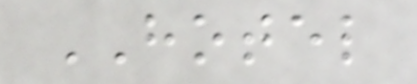HOTEL
